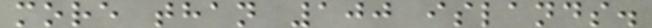more than 100 islands.
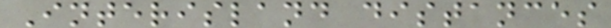Interisland distances
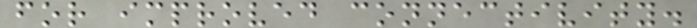for improved connectivity.
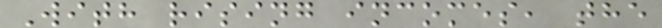With rising incomes, the
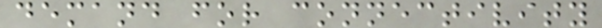demand for connectivity
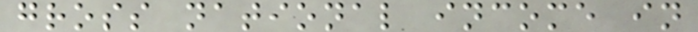gross national income in
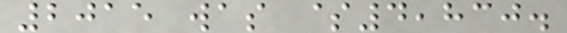2015 was $4,830.
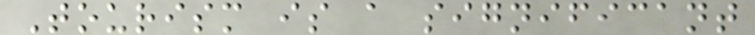Tourism is a significant
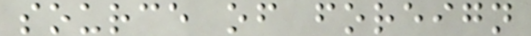source of foreign
